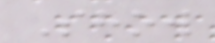Show
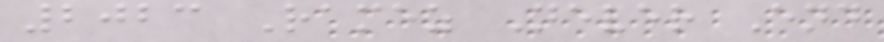2023 Ramez Never End
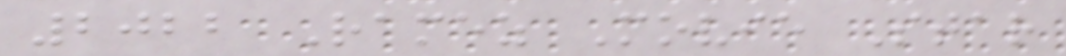2022 Ramez Movie Star
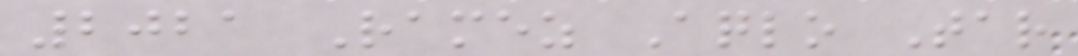2021 Ramez Aqlo Tar
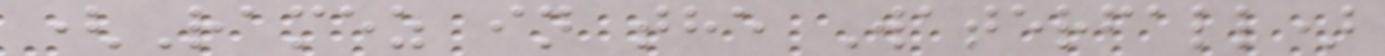(Ramez in the Waterfall)
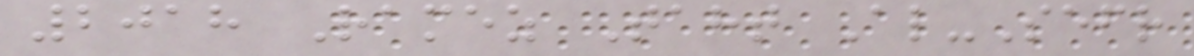2018 Ramez Taht Al-Sefr
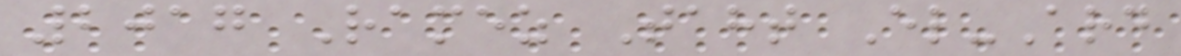2017 Ramez Taht El-Ard
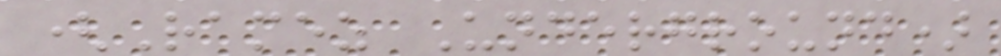(Ramez Underground)
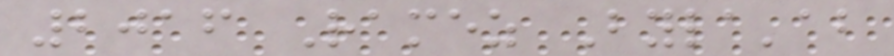2016 Ramez Byla'ab
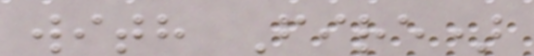with Fire)
